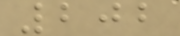202
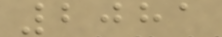2081
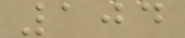104
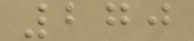270
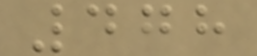478
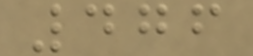476
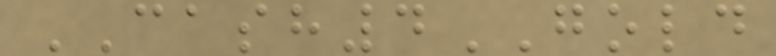CASH4GOLD
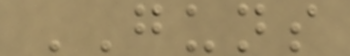GUNS
